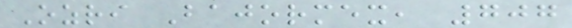Ozri Bajormex, 707
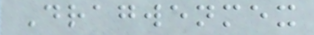Dragwenmex
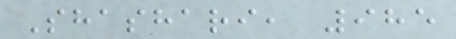Shashari, 985
